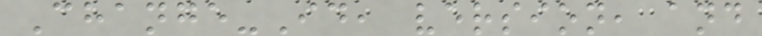Change-Id, version, and
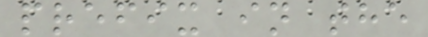prefix in the
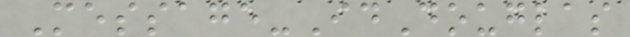Message-IdDouglas
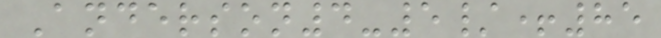Anderson4-5/+85
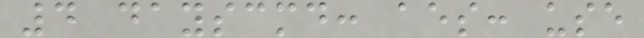4 dayscmd: aes: use
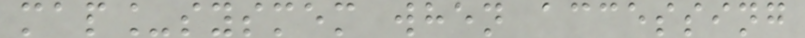map_sysmem when accessing
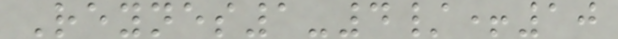Reynes1-4/+10
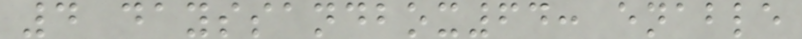4 dayssandbox64: enable
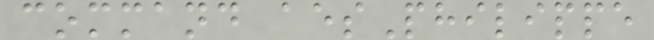command aesPhilippe
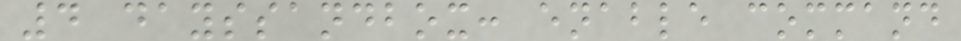4 dayssandbox: enable command
